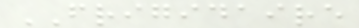FRIGIDAIRE
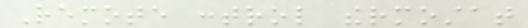Remote control thermostat
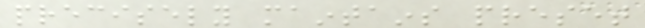precisely maintains preset
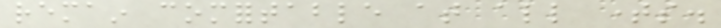remain comfortable at all times.
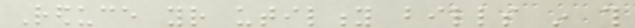Reduce your utility bills in this
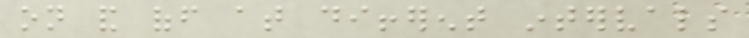on and off at different intervals
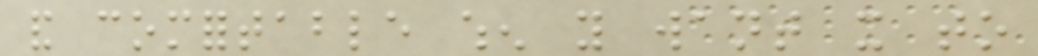and comfortable when you want it to
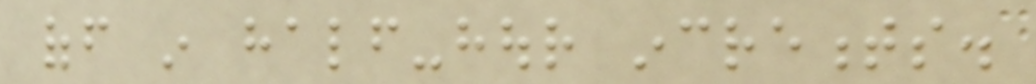off in half-hour increments.
